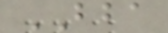BBA
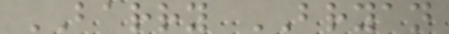BARRY BRYAN
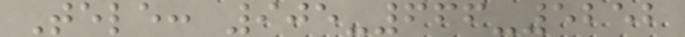Tele: 905-666-5252
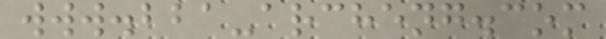www.bba-archeng.com
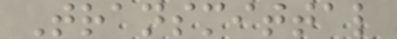Transmittal
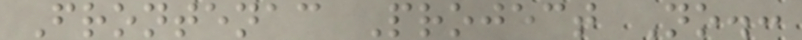Frontenac Project No.:
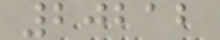20212
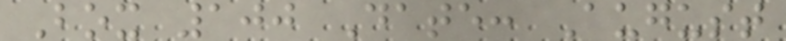Box 100 Date: August
